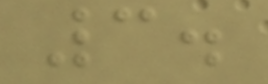3.
